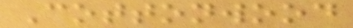Cottonwood
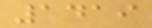1419
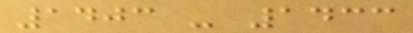1403 - 1433
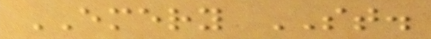EMERY ST.
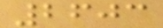2603
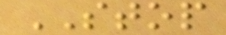STOP
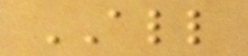ALL
